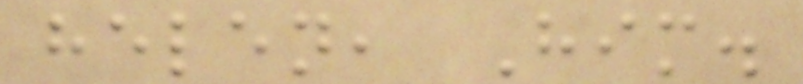helen, Him.
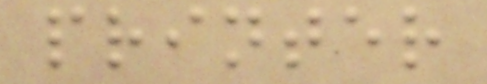printer
